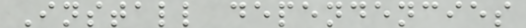Install dependencies
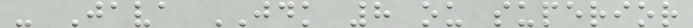- Java JDK 8 ou superior
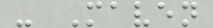- Maven
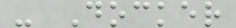- Docker
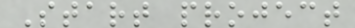Start project
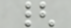{
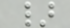}
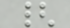{
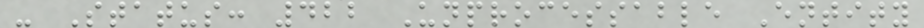- Status: 422 Unprocessable Entity
